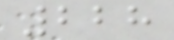228
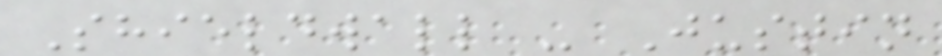Shieldwall - Justin
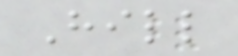Hill
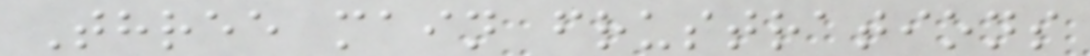Three main frustrations
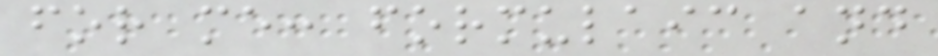for me: formulaic and
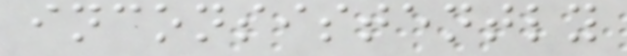inconsistently
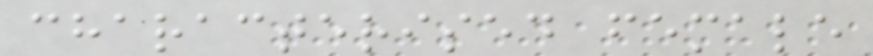characterised female
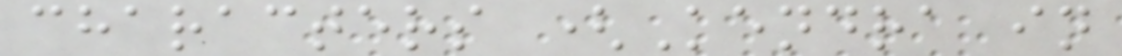characters (Kendra in
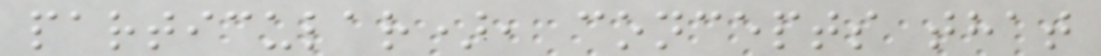particular), concepts that
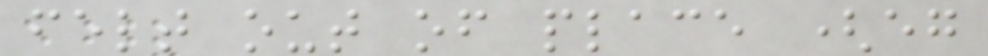felt out of place (eg
